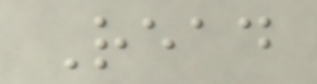Read
